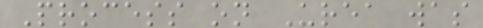Process on Urea was
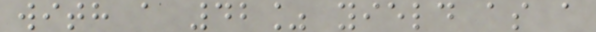with a 42% yield as a
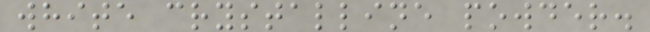white crystalline powder.
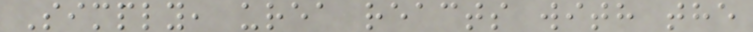Simply, urea reacts with the
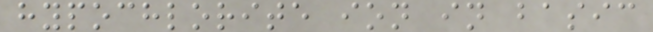hypochlorite ion in basic
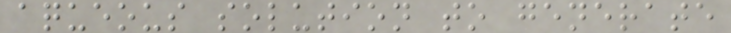aqueous solution to generate
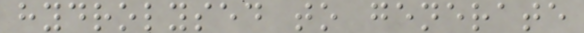hydrolysed to generate
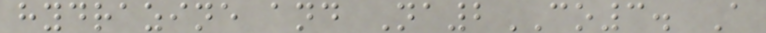hydrazine and Na2CO3. A
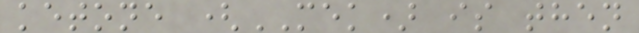ketone (MEK) is then
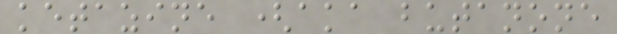ketazine (aka butanone
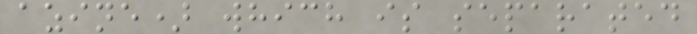azine) which is separated
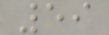59
